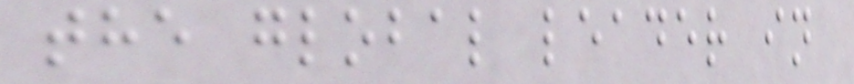the global leader in
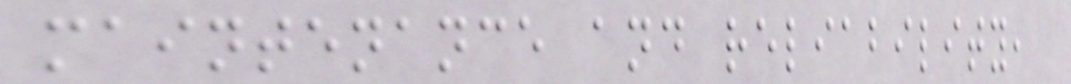maintenance and reliability,
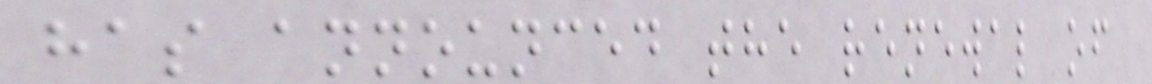has announced the renewal of
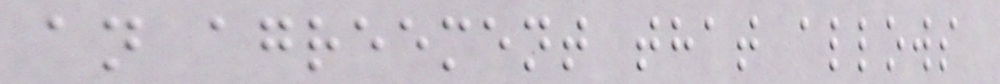an agreement that allows
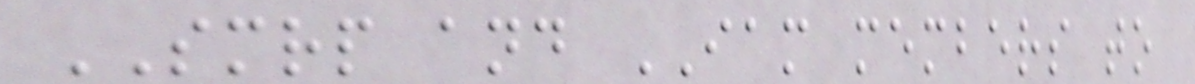SMRP and IAM members to
